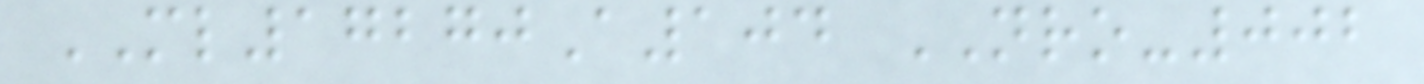ML17270A104 NRO-002
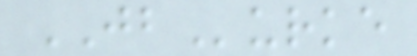JBurke
